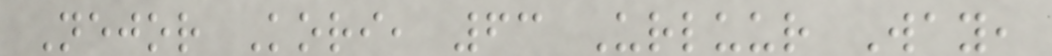Nejor Kori, 63 Urluur Way,
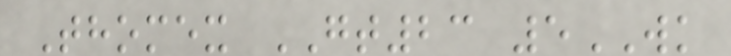Thomex GT23 5WK
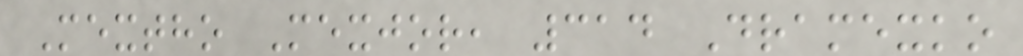Mextho Mexjor, 314 Dramexko
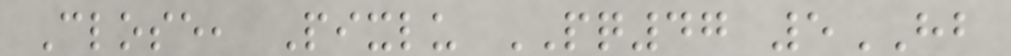Close, Pixlu PQ47 5HB
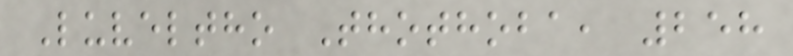Luveltho Thothoba, 258
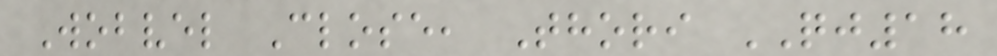Wobvel Close, Thori QJ18
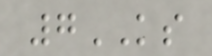7KS
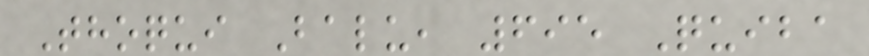Thoqui Balu, 695 Quiba
